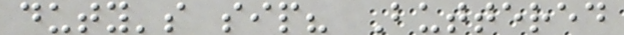duty's sip? Buttered
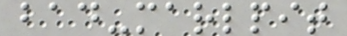bad-marlpit
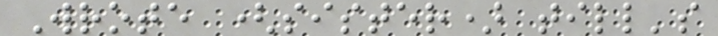Wrote (sister) till's
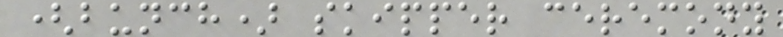(bunch) skipper ceremony
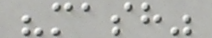"mash"
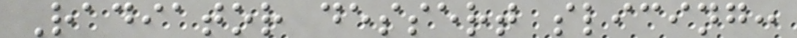Radiator dessert slicing:
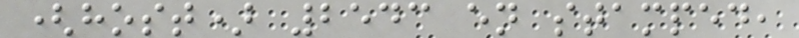(host) 2543 en stamped,
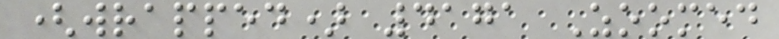(wrapped) 4171 Zoomed
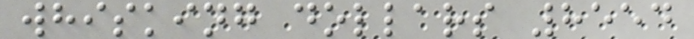whisking dollars 8554
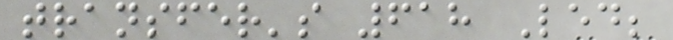transfer's 618 Led;
